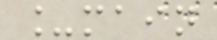_main
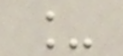_
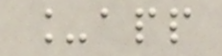_app
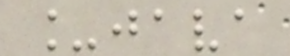_java
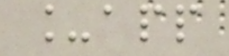_app
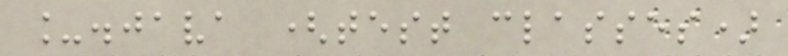_.java (test classes)
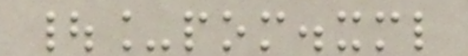|_pom.xml
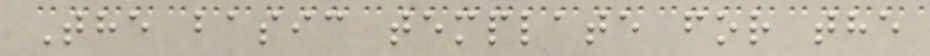The basic template for the
